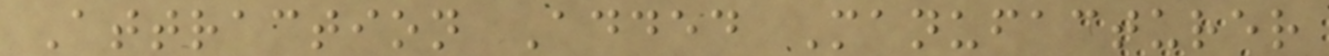Attraction Added Manufacturer
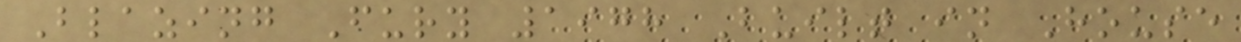Blazing Fury 1978 Built in House
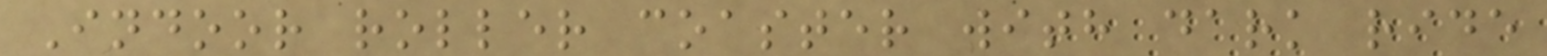Indoor roller coaster with dark ride
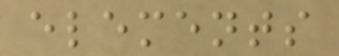elements
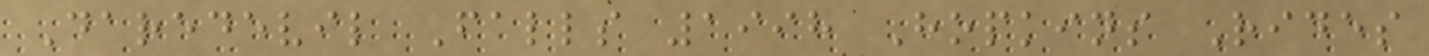Daredevil Falls 1998 Hopkins Rides
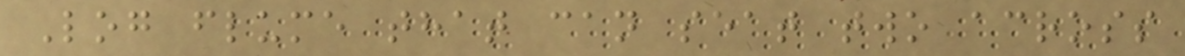Log flume that can seat two across
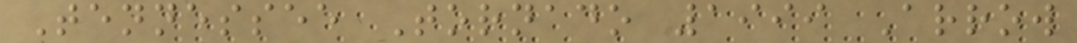Tennessee Tornado 1999 Arrow
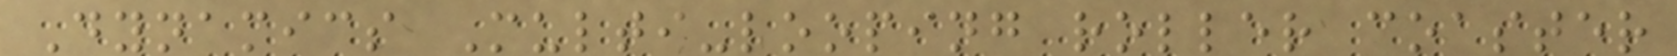Dynamics Multi-looping roller coaster
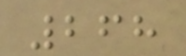268
